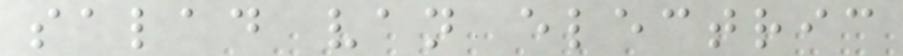salad van electric
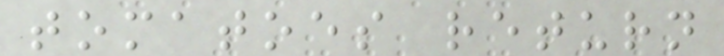tomatoes return
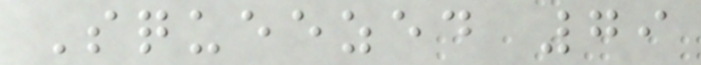Squeezed 79
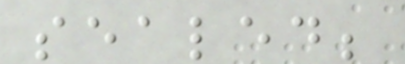sealed;
